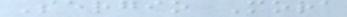Sergio Mora
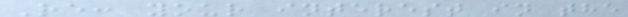Re: your interest in the
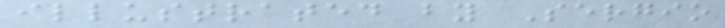illustrated by Sergio
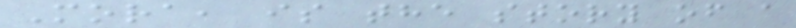Mora, is the story of a
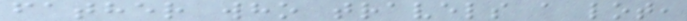father who travels a lot,
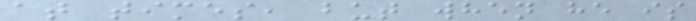at times, but when he is
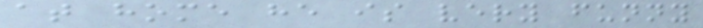at home he is very funny
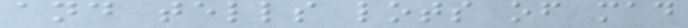and tells lots of mad
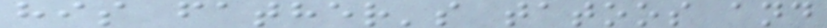his father's tatoos and
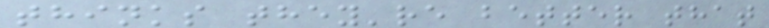thinks they're better that
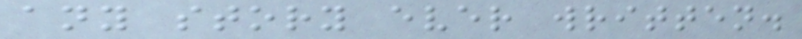any story ever written.
